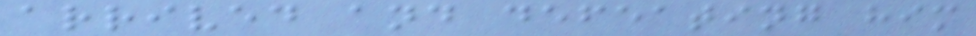arrived and defeating him
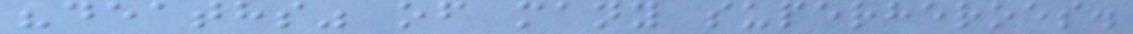"deaths" of many superheroes.
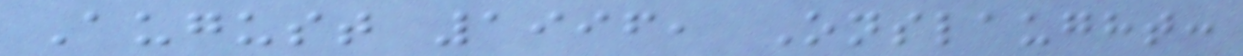August 1996, Onslaught:
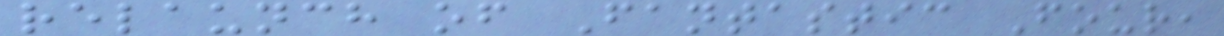relaunch of Fantastic Four,
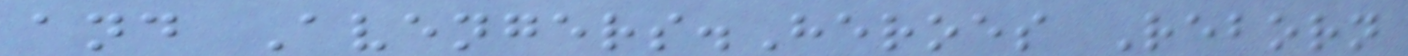and Avengers.Heroes Reborn
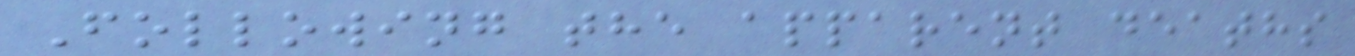Following the apparent deaths
